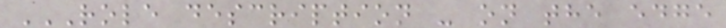ROLE DESCRIPTION - ON THE EDGE
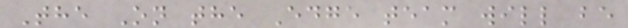The On the Edge team will be
